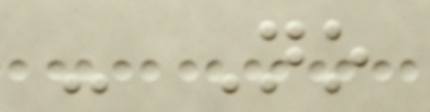- No
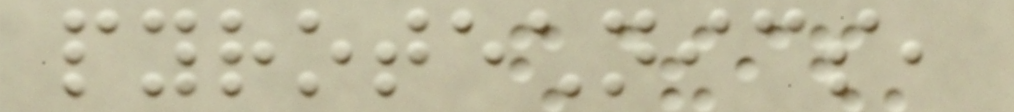pyrotechnics,
